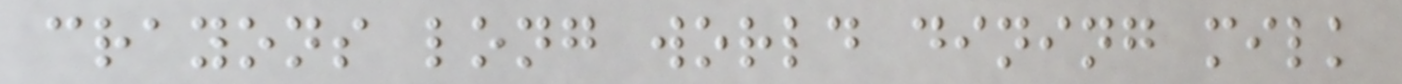crayons long world dining milk
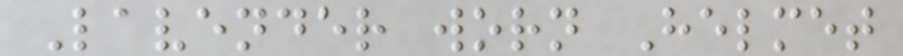Lavender worn Helmet
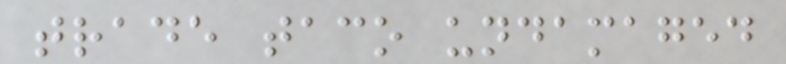trade taco undamaged
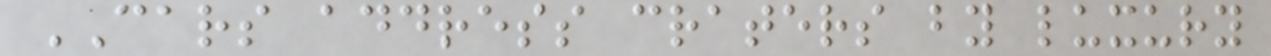CARS address craters by luxury
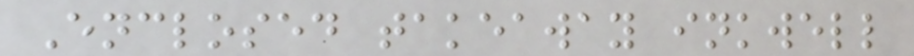Enclosed takeaway inkwell
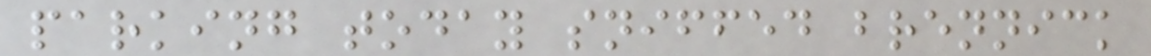parking today sniffed brennick
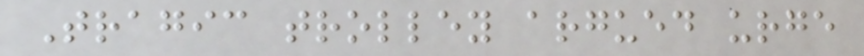Tragic trolley argued urge
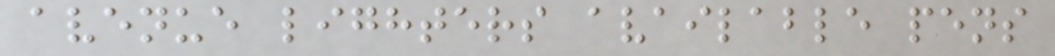avenue lighters available pens
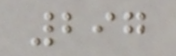297
